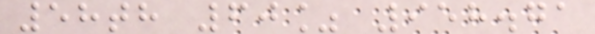58th 60% 958.71
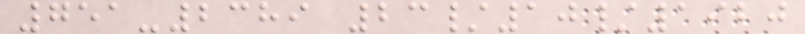751-2389 23/10/1920
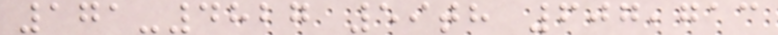171-4827 59th 607,713
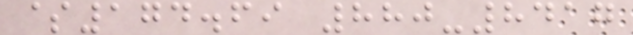$174.69 880-8417
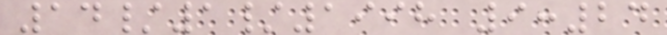14/1/1998 9:24
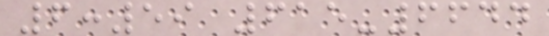6:59 615-6644
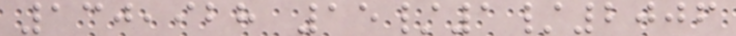130,928 15/1/2006
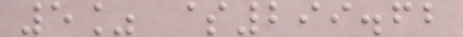5% $299.62
